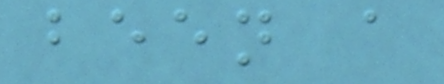been a
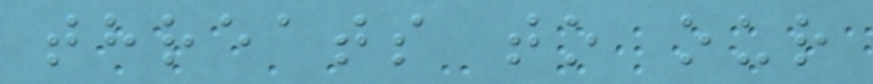threats to our
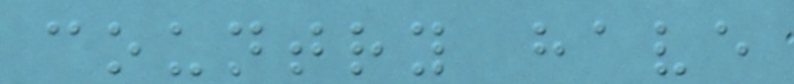country have
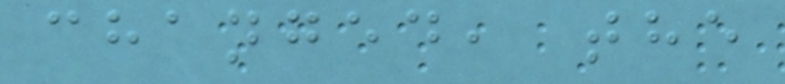changed, the
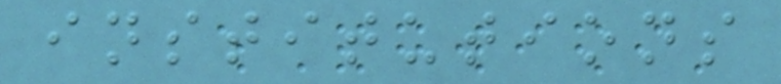institutions
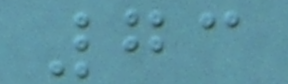73
